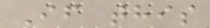If this
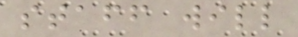staff will
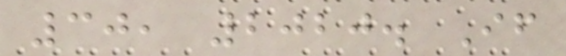30, 2020. If
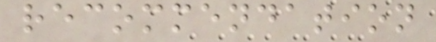recommendation
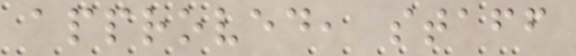approved, staff
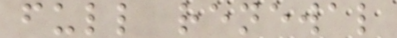full renewal
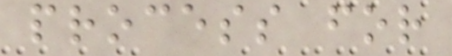process for
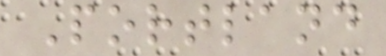Portland
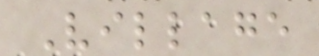Village
